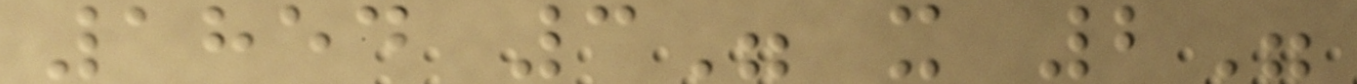1854 3" x 2"
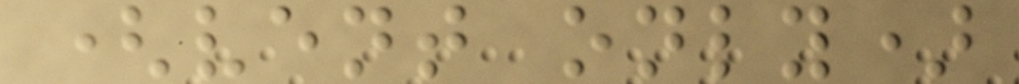(vent only)
